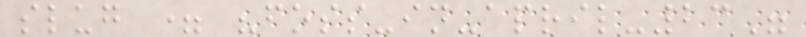slug = "foss-in-april-23"
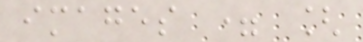images = [
